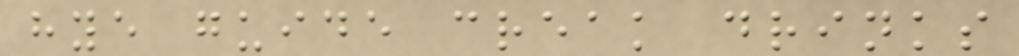hye guide creak drinks
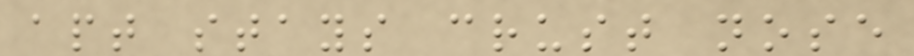apt stays crust nose
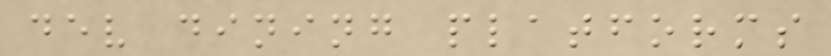dev dining platforms
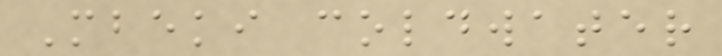Mbeki coldwater
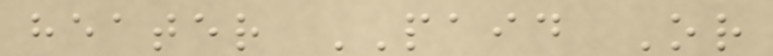heater PAID Or
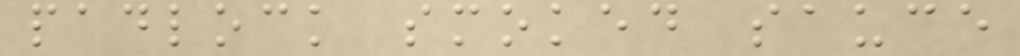padlock smoked sauce
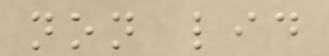non lid
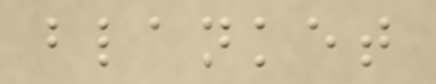blanket
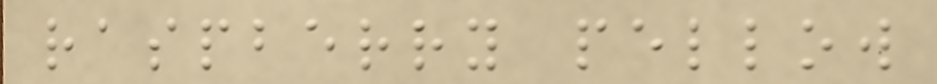raspberry pellow
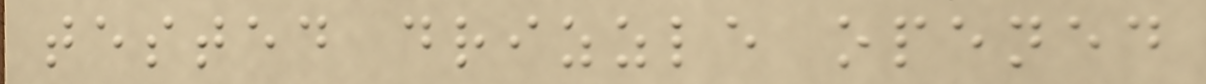tested drizzle opened
